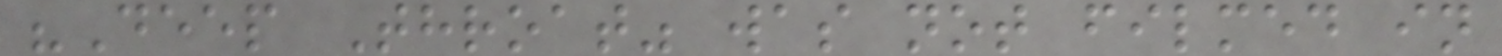"Deep Throat" was not filmed in
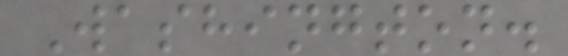Washington.
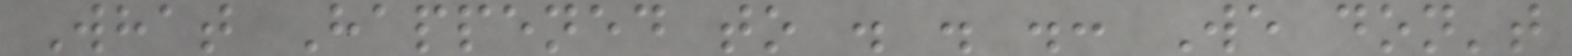What Happened to . . .: We don't
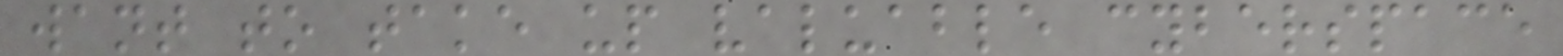want to take up valuable cyberspace
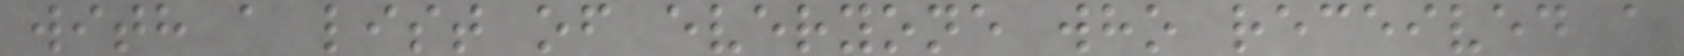with a list of everyone who received a
